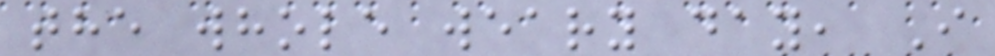the whole weary day, I
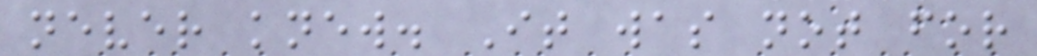never knew. It was not for
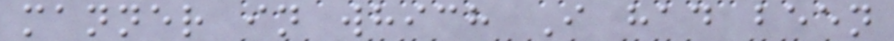manner in which I had been
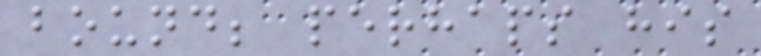bound; perhaps his
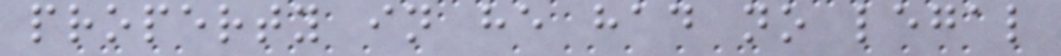property in he had no legal
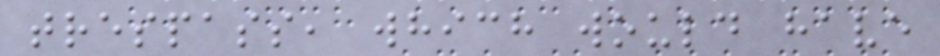trespass, which would have
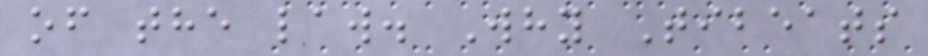of the law. Why Tibeats
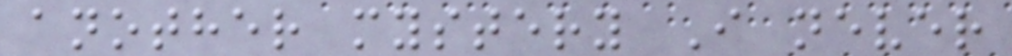another mystery I never
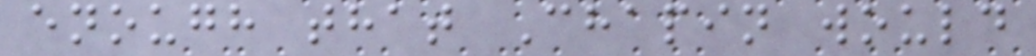enough that Chapin would
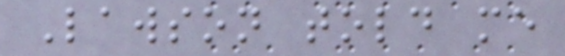Lawson told me
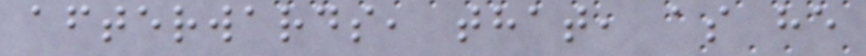afterwards, that, as he
